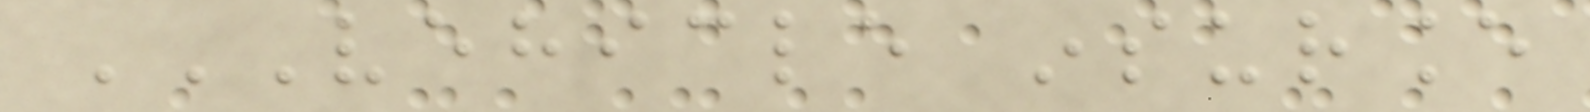VEHICLE INSURANCE
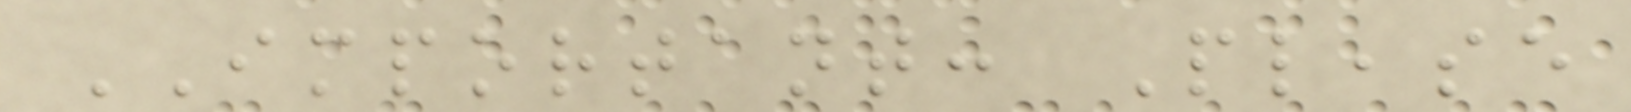IMPORTANT: Please
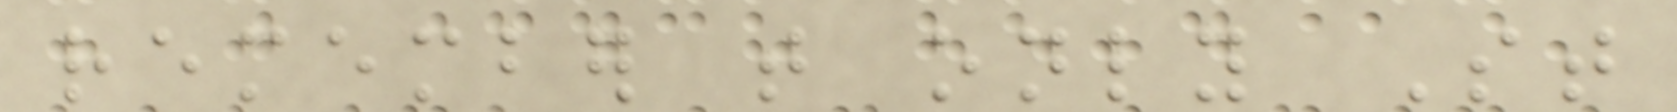remember that only St
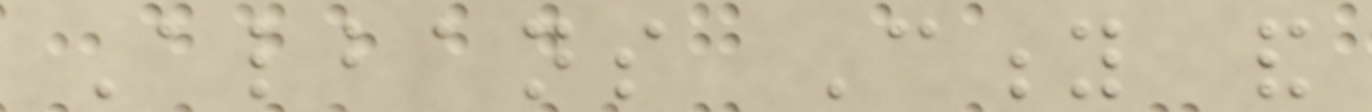Albans City and
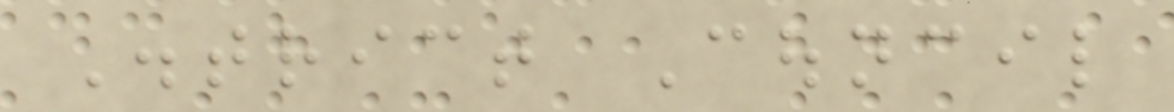District Council
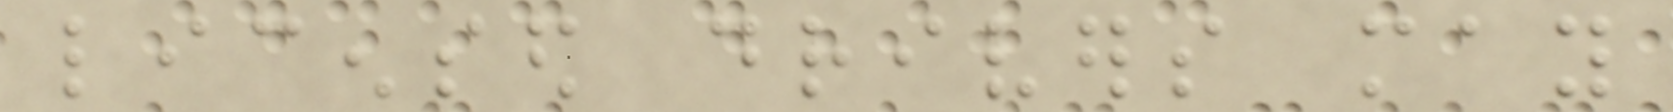licensed drivers may
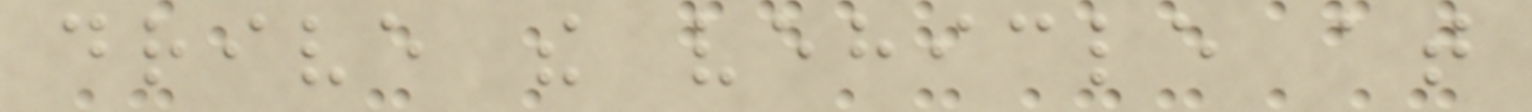drive the vehicle at
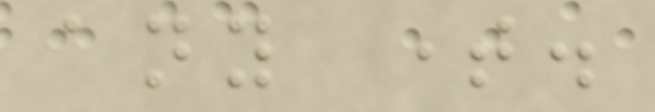any time.
